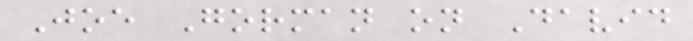Joe Gorman on David
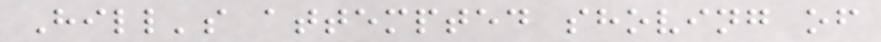Hill's attempted shoving of
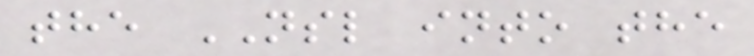the NSL into the
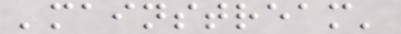'mainstream'
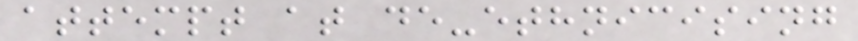attempt at de-ethnicising
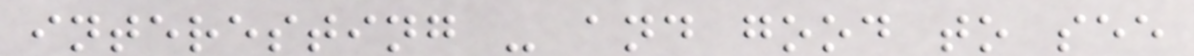interesting - and good to see
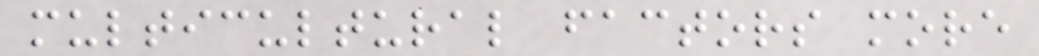multicultural factors more
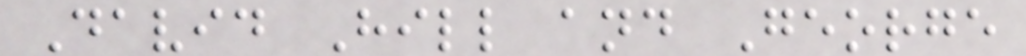David Hill and George
